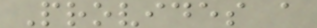Provides a
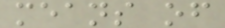means of
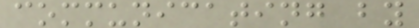communicating by
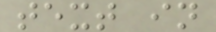text in
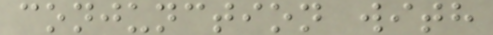conjunction with
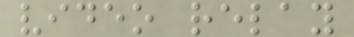video relay
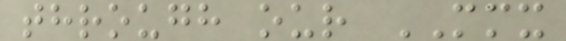through our MMX
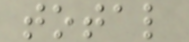total
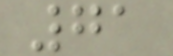71
